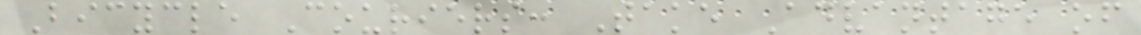Bicycle Couriers: Take Advantage of
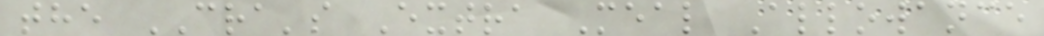the CRA's Extra Meal Allowance
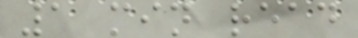1 min read
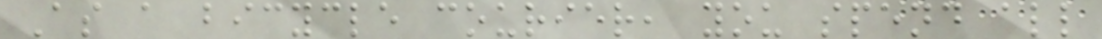As a bicycle courier, you spend all
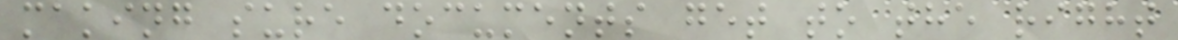making sure documents get to the right
